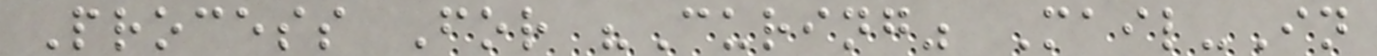Process For "Curing" Mail-In
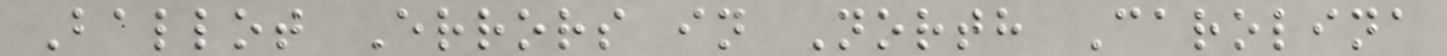Ballot Errors in North Carolina
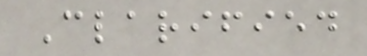Clarified
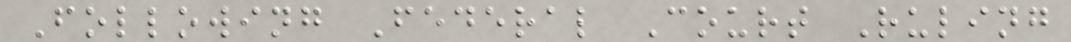Following Federal Court Ruling
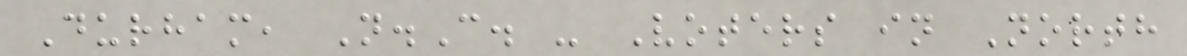Durham, N.C. - Voters in North
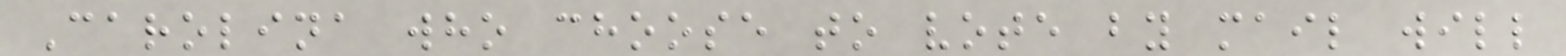Carolina who choose to vote by mail will
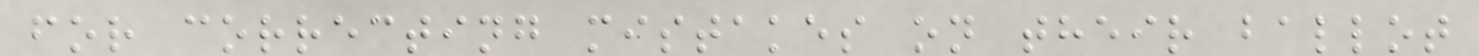for correcting mistakes on their ballot
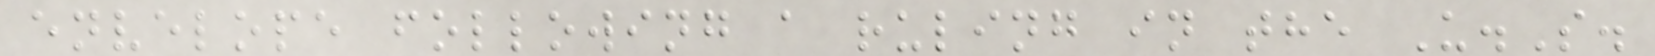envelope following a ruling in the U.S.
